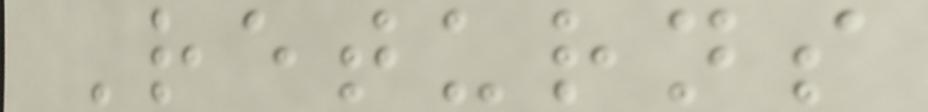Returns
